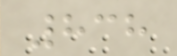838
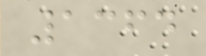1364
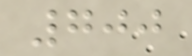700
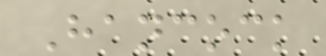Hancock
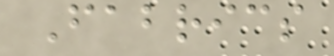Fabrics
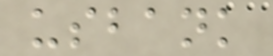usbank
